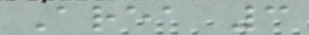Area 3
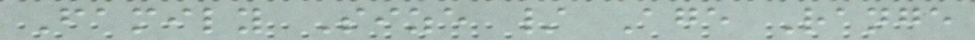Family Size / Age Range
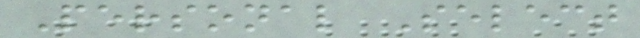Personal Select
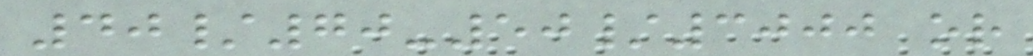40/70-50/3000 or
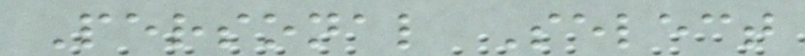Personal Select
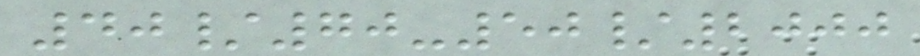40/70-50/2000
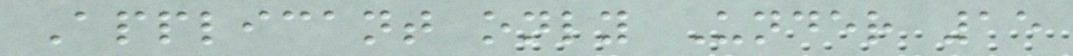Applicant only Under 15
